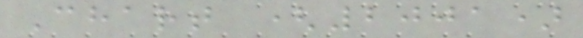Chart (2001)
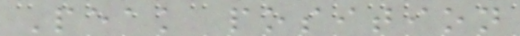Peak position
